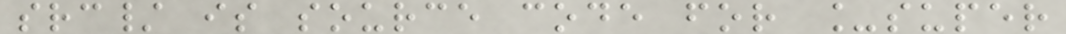src/ is source code for _super
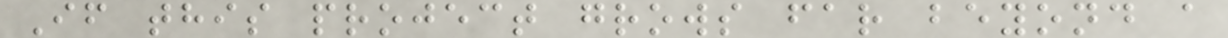If this project grows far beyond a
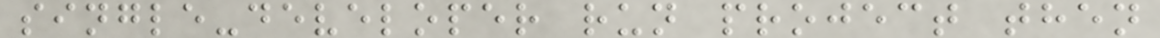single-developer run project then
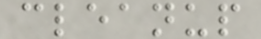cleanup
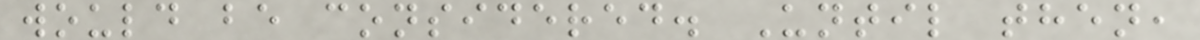would be considered. Until then,
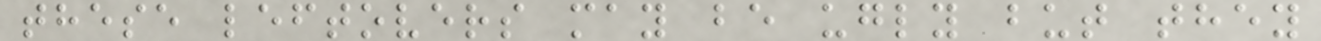these leftovers may be ugly but they
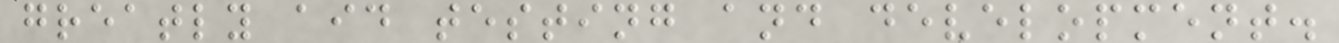greatly aid testing and development.
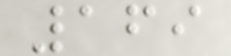169
